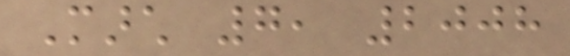March 7, 2008
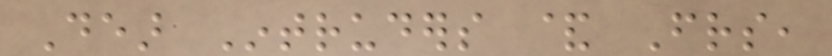Dear Intruders & Friends,
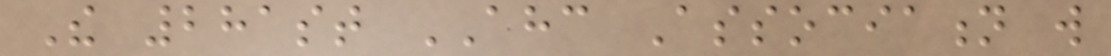The 281st AHC Association will
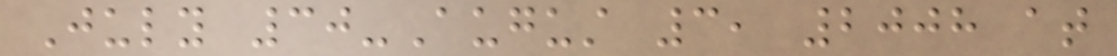July 30-August 3, 2008 at
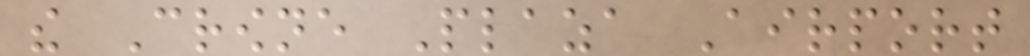the Crowne Plaza Airport
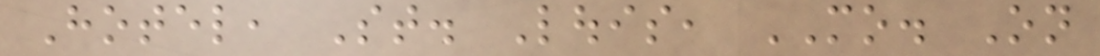Hotel, St. Louis, MO. On
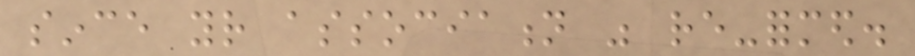since your association was re-formed.
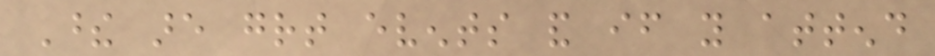These are great events and if you attend
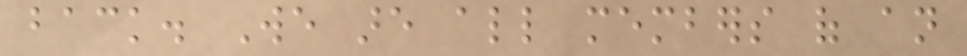back. We are all members of an
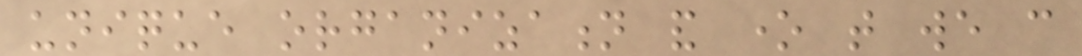unique organization and one that we can
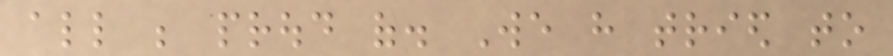all be proud of. We have tried to
